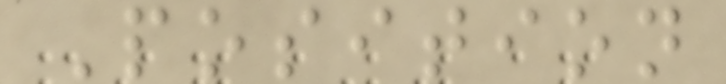Position
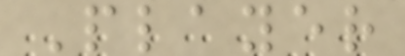Player
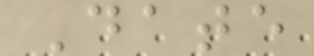Date
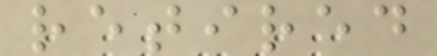retired
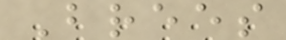Brees
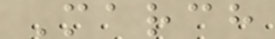March
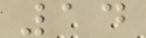14
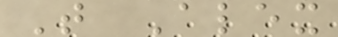T Alex
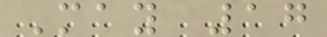May 17
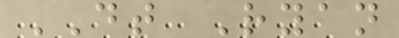DT Ryan
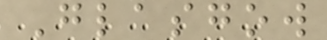Glasgow
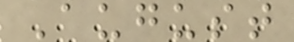August
